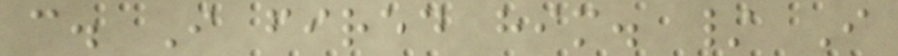c. I fired him. / I
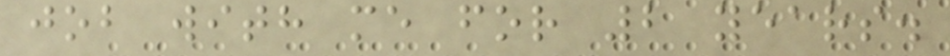job with me for 2 years.
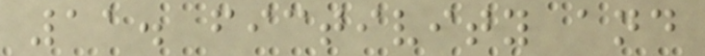11. fictivity and
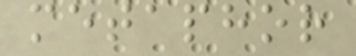metaphor
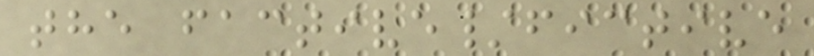the factive/fictive
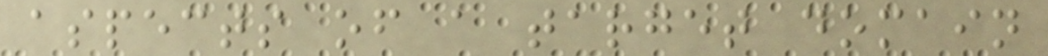aspects of a target domain
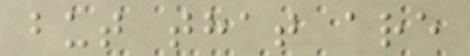but that are
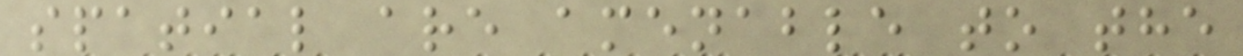spatial are amenable to the
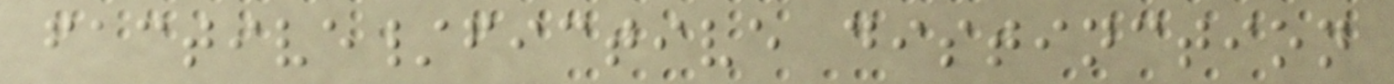factive/fictive distinction
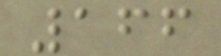166
